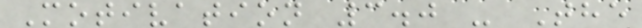Motivation 3.0 - The
